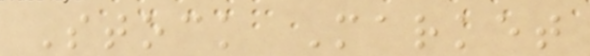Stock Market
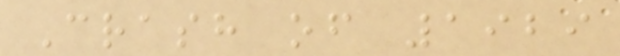Crash of 1929
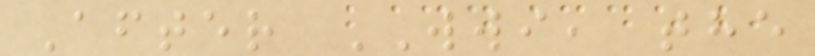After WWI, the
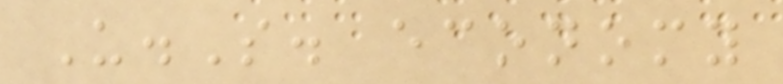U.S. economy
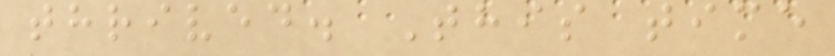thrived. This time
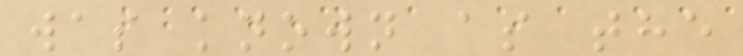was known as the
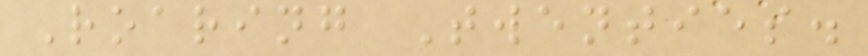Roaring Twenties.
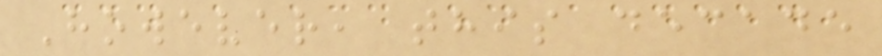However, this decade
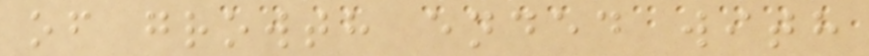of growth ended with
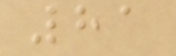81
